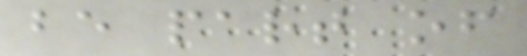be part of
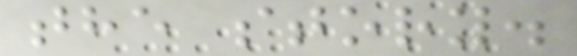the story.
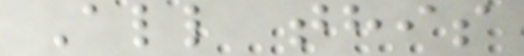All this
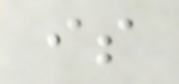is
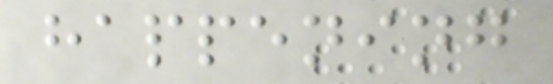happening
